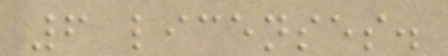6 licenses.
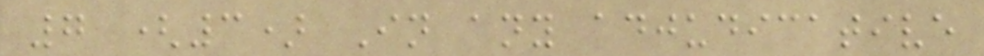7 (3) In any adjudicative
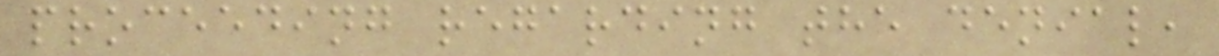proceeding regarding the denial,
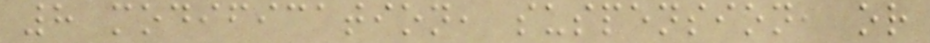8 modification, suspension, or
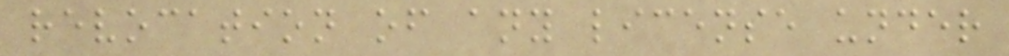revocation of any license under
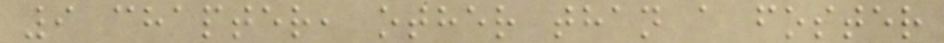9 chapter, other than a foster
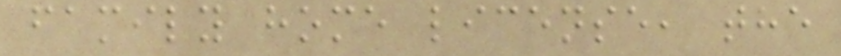family home license, the
